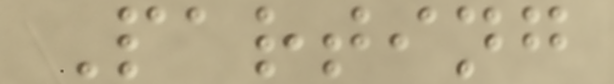Parting
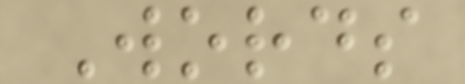Words
